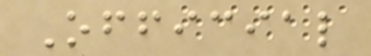Official
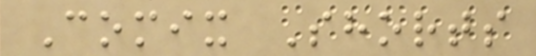Comix Shorts
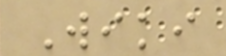Wiki
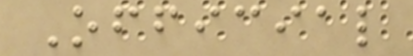Official
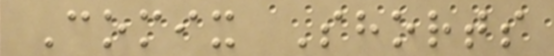Comix Shorts
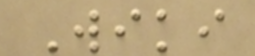Wiki
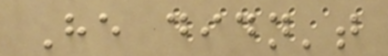He didn't
